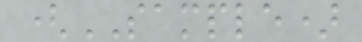(SAMPLE)
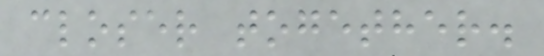closer together.
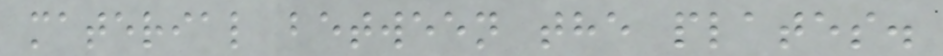material between the plates.
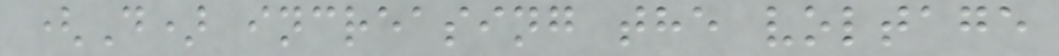(D) increasing the voltage
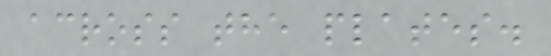across the plates.
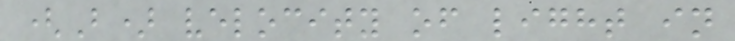(B) velocity of light in
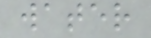water
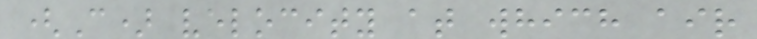(C) velocity at which air
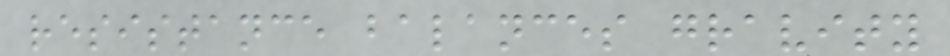resistance balances gravity
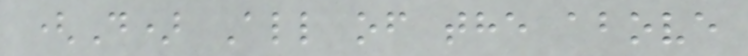(D) All of the above
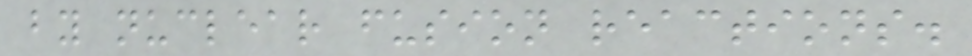by nuclear fusion reactions.
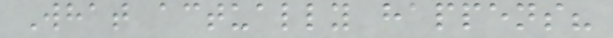What actually happens?
